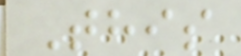This
